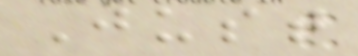Just
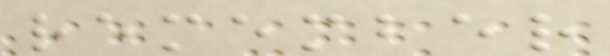remember
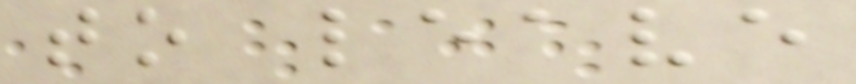to leave
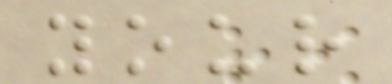your
